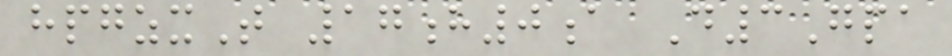hpgzxT 17h0a D3Gpa
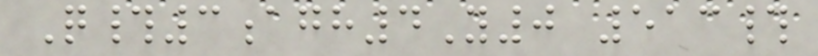Q#3agh4Y0 513#
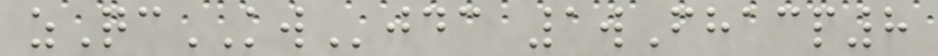zQcKWjdc 1wFhacp8
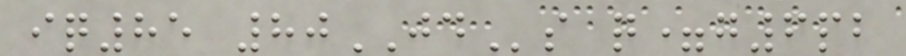iq85 80JDs q=g6pb
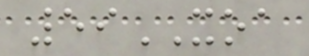59XOA
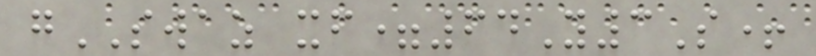gSWAZ xf=64Y3S+
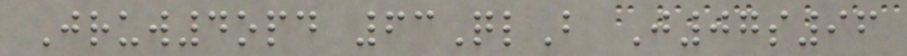Jruw4opd 63QlB J07s96
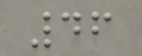46
